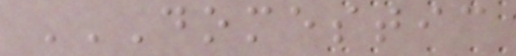DOMESTIC
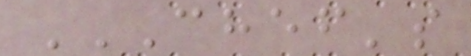CHEF'S
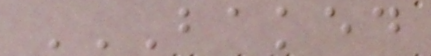BAKED
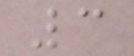3
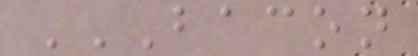BACON
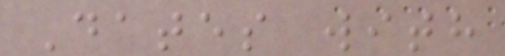Dates with
